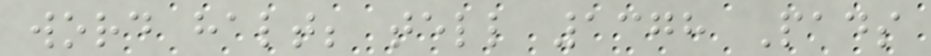word halt; tell 1378 Pads
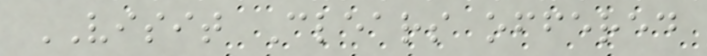VISIT Clears offered
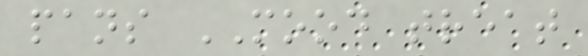pans MOOD treat
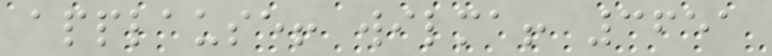applause! wilma! 3651
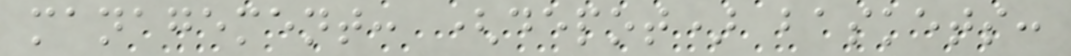management: (depot) baskets:
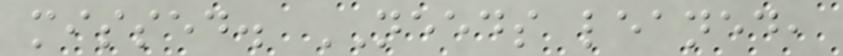missed. NEEDS leaned,
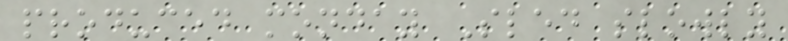produced monday Sled slowly
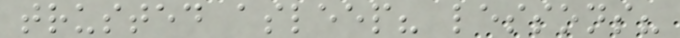trusted asleep? lessons?
